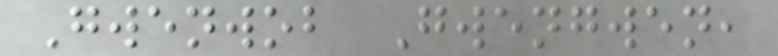Gwenwob Gwengwen,
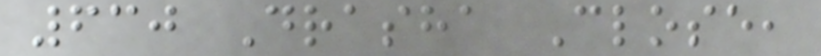630 Drasha Close,
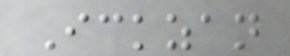Ickzan
